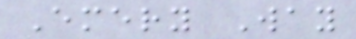Emery Way
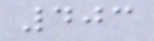403
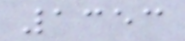1353
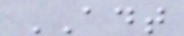ADT
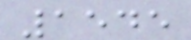1545
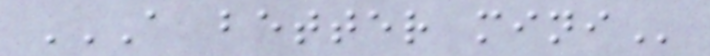A BETTER MINI
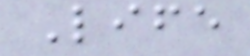Life
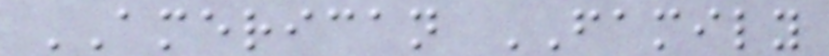AMERICAN FAMILY
